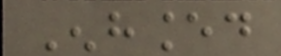Enhanced
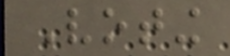Voting
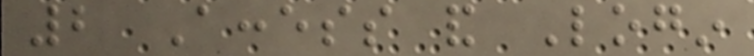2 Access and Login
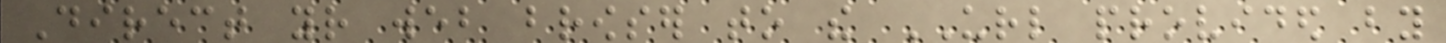Direct your web browser to the URL provided by
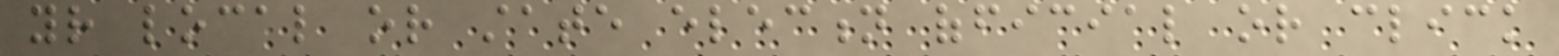your local or state election official or click
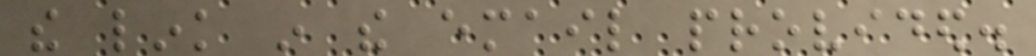the link in the email provided.
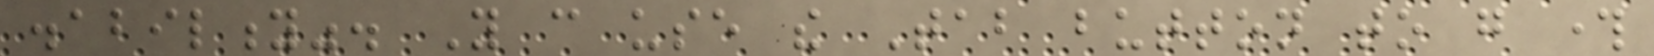disability". You can use the Tab button to go through
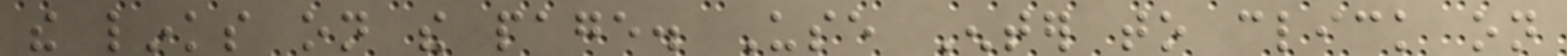the links on the page. Use Enter to click on
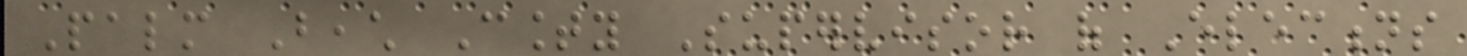Palm Beach County Supervisor of Elections
